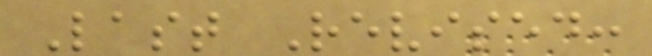Last Revised:
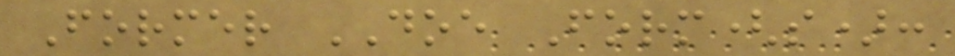Former DOE Form(s):
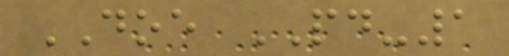DOE PD-1
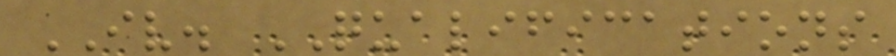IV. QUALIFICATIONS
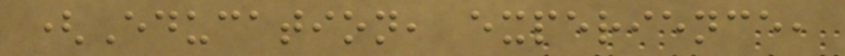(Education, experience,
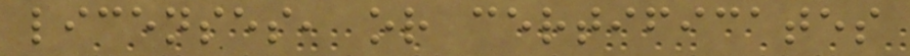licenses, or certificates
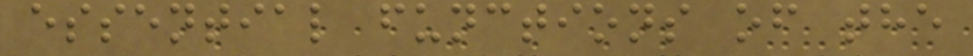essential functions of the
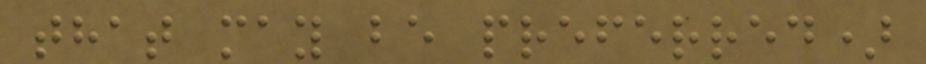that may be preferred)
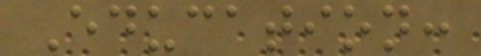Education:
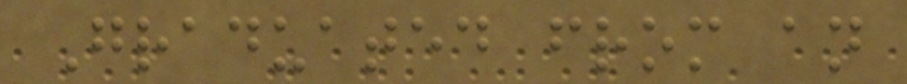Graduated from an
